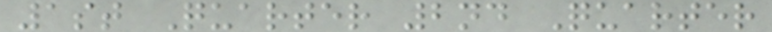1st Quarter 2nd Quarter
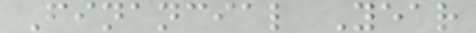Financial Year
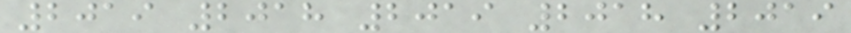2019 2018 2019 2018 2019
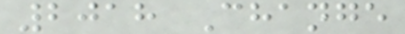2018 Change
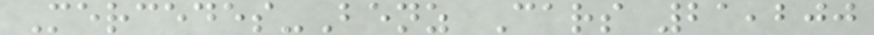Mercedes-Benz Cars 21,200
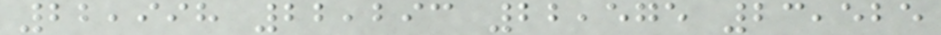22,998 22,293 22,575 23,525
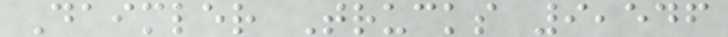Daimler Trucks 9,546
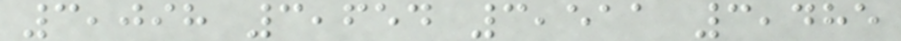3,098 3,654 3,511 3,485
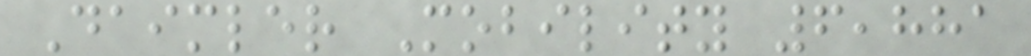Daimler Mobility 6,881
